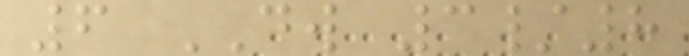6 DW 3/8
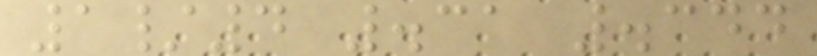1/4 .31 .344
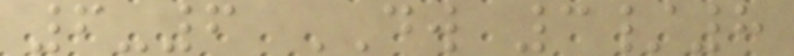6-6 DW 3/8
